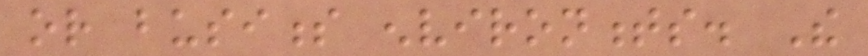or business environments. The
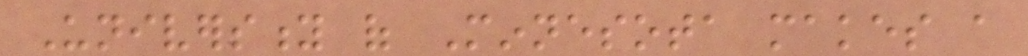University of Minnesota makes a
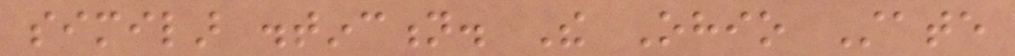similar distinction. The Ohio State
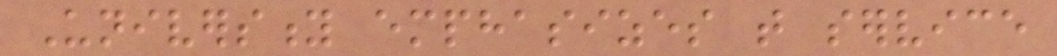University emphasizes that service
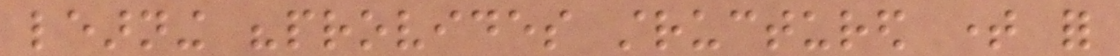learning "provides structured time for
